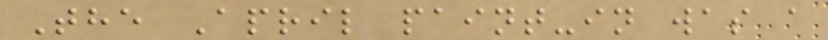The April paint-in was a
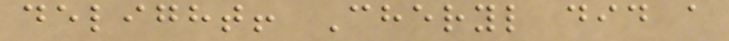delight! Cheryl did a
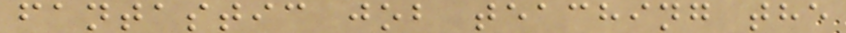fantastic job teaching the
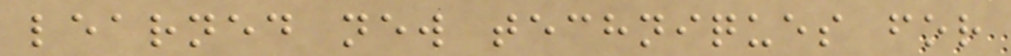learned new techniques for
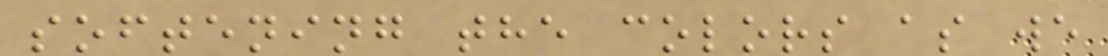softening the colors as we
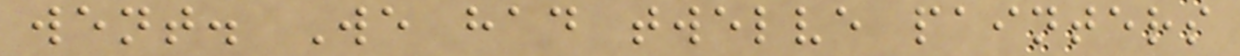went. We had twelve painters
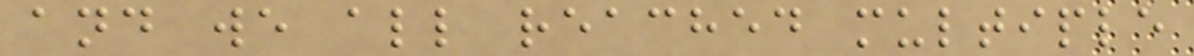and we all reached multiple
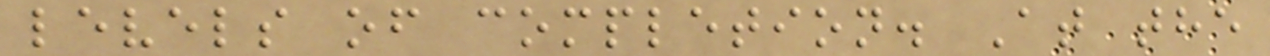levels of completion. At the
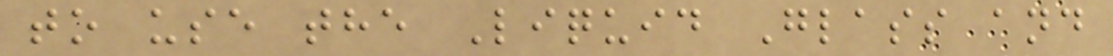to use the Liquid Glass and
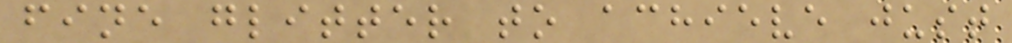fine glitter to achieve just
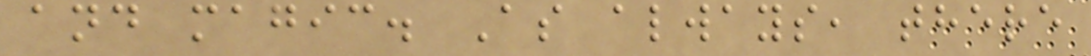and magic. As always, there
